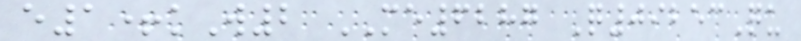e1+kW2 ME6287 Q09253Qu
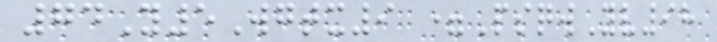74Y5Wgtx9 =PsqwYv98
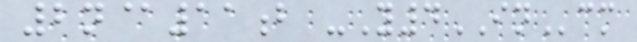2n@11b -Y4INcm
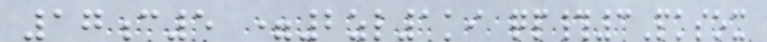17c5 =2zl1ki qp#3Pksox
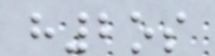h2os
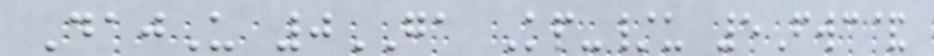DajU 0GA Kp-/u 5Fwc&
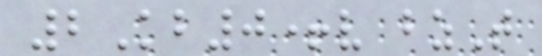2Kb0+v bzT
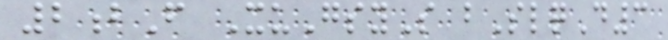2bF XuGsyS bSlqD3
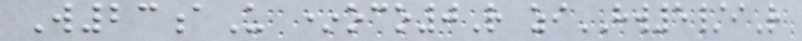W23aU *oco0R ziHW5/iR
